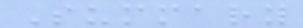Summary
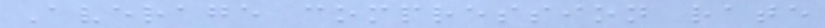Average compression rate
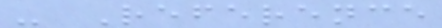- Reference
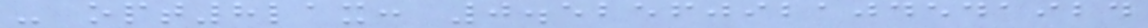- opt8lax: 0.5256092104541924
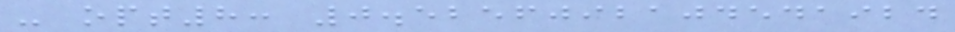- opt8: 0.5256092104541924
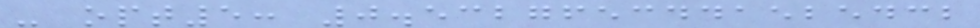- opt5: 0.5327653441525432
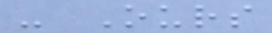- Ours
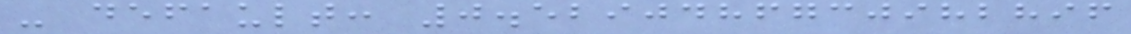- default: 0.5290486730982896
